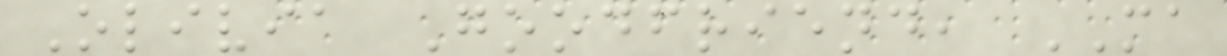Olivia Goodfriend, MA
